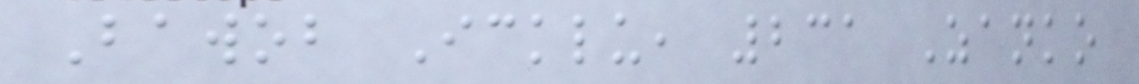Bawob Icklu, 231 Zanko
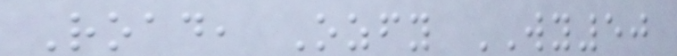Road, Ozfy WY50
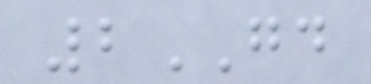2GD
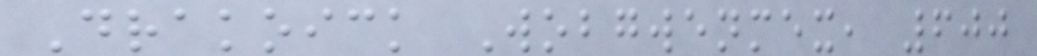Drakoick Wobgwenmex, 600
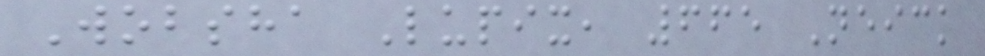Wobsha Lupix, 665 Neick
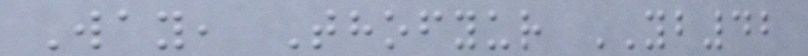Way, Thofyur YB42
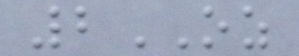2OZ
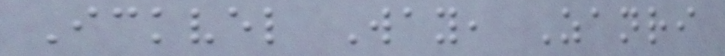Ickvel Way, Zanri
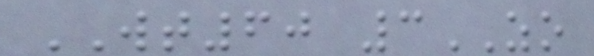WT60 3ZO
